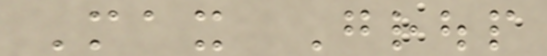Max Group
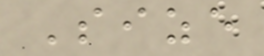Size
